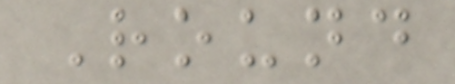Round
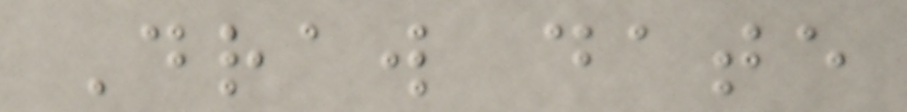Draw date
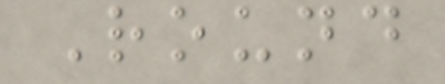Round
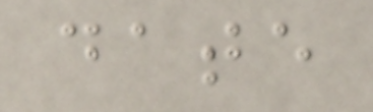date
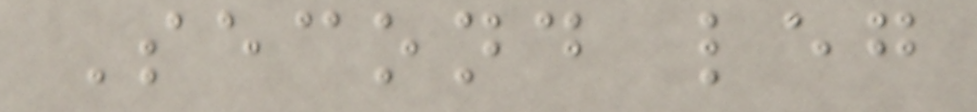Second leg
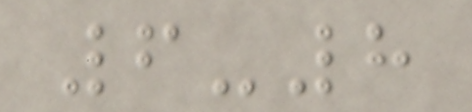6-8
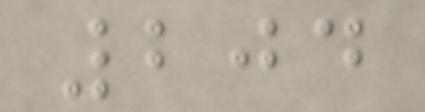204
